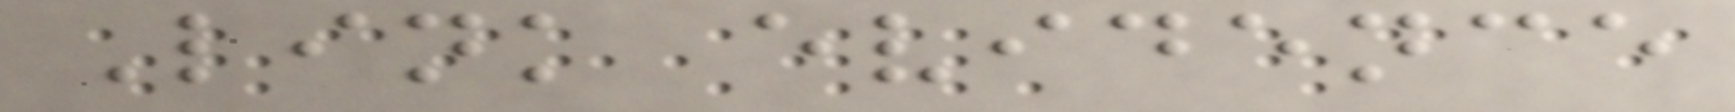Link evidence
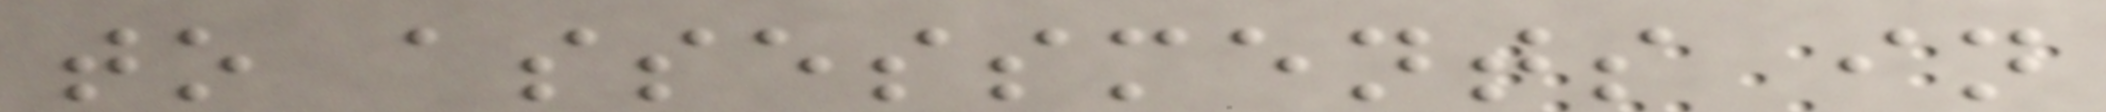to assessments in
